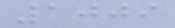1009
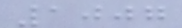1007
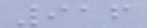916
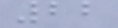22
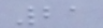21
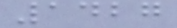1427
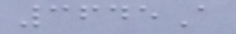3645A
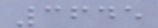3645
